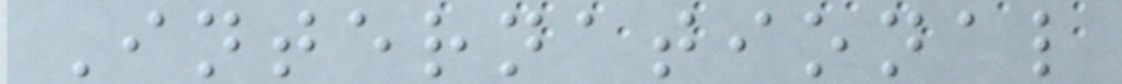International
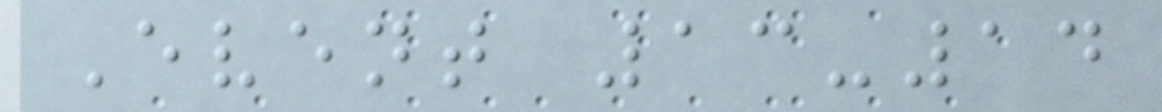Event 13-14
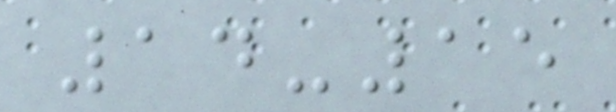14-15
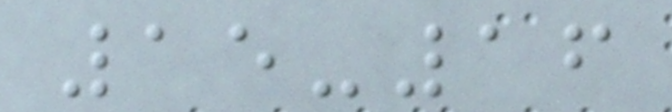15-16
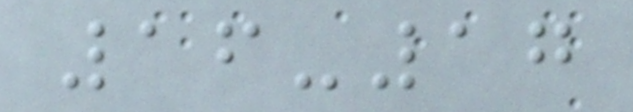16-17
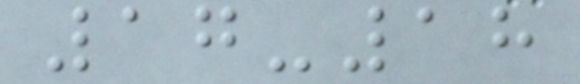17-18
